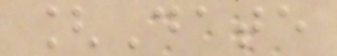[Date
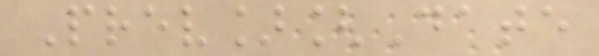Prev][Date
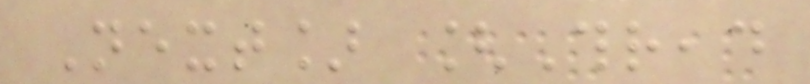Next] [Thread
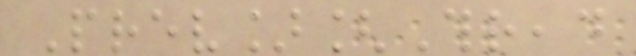Prev][Thread
